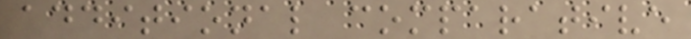additional comparative
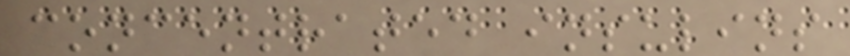concentrated insulins
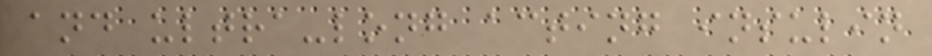and ultra-long acting insulin
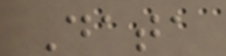Data
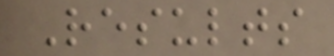Results
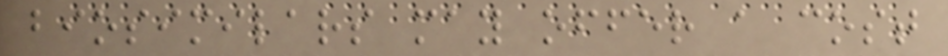biosimilars may offer a cost
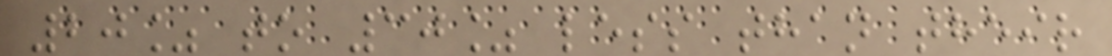20% to 30% less than their
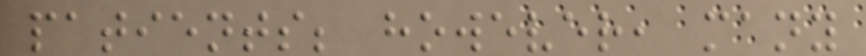patients; however, many
